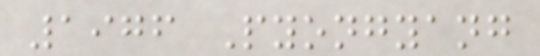1976 Pyongyang
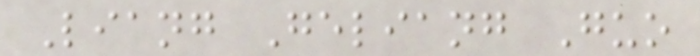Liang Geliang Guo
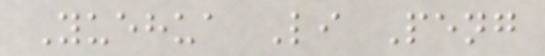Yuehua Li Peng
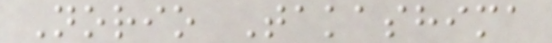Norio Takashima
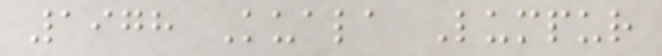1978 Kuala Lumpur
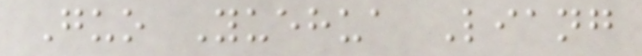Guo Yuehua Liang
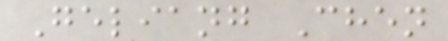Geliang Chen
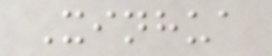Xinhua
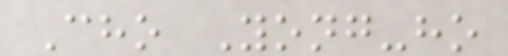Cho Yong-ho
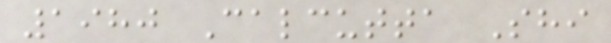1980 Calcutta Shi
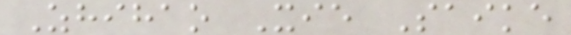Zhihao Xie Saike
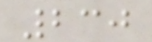230
